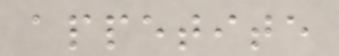appetite
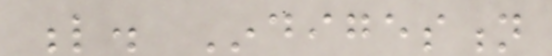l. Indigestion
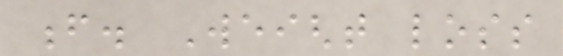f. Weight loss
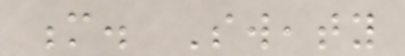m. Sweaty
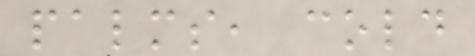palms, cold
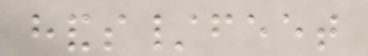hands/feet
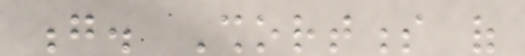g. Shortness of
